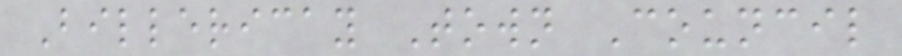Billericay Town Council
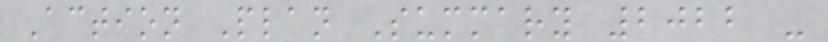Action Plan Summary 2022 -
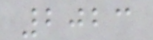2023
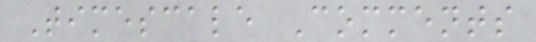Timescale Comments
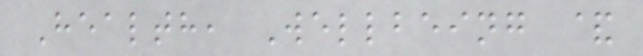Health, Wellbeing &
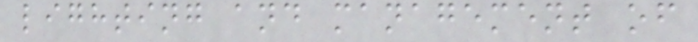lighting and management of
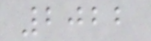2022
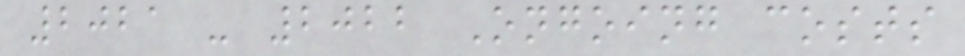2021 - 2022 Ongoing costs
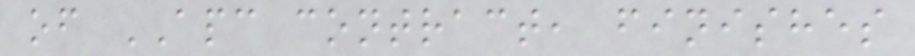of APC contract, finishes
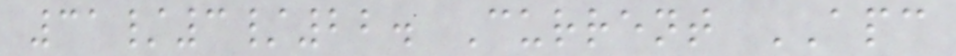31/3/22. Current APC
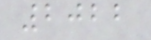2022
